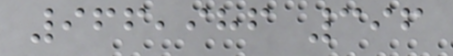966,986 396
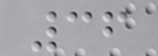36
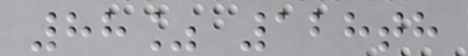88% 128th
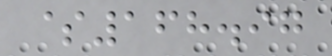$168.97
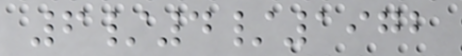6/4/1972
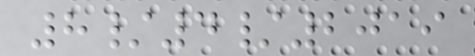8/4/2019
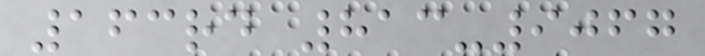163rd 813-9067
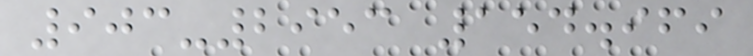903-2953 154.969
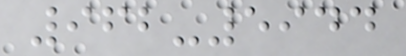962-5944
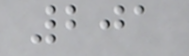201
